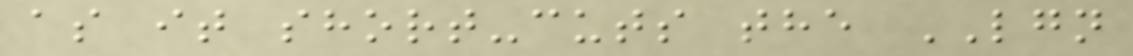as it short-cuts the LGN
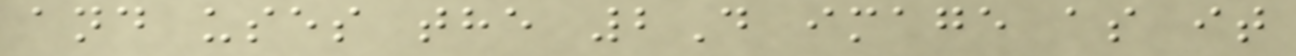and uses the 2D image as it
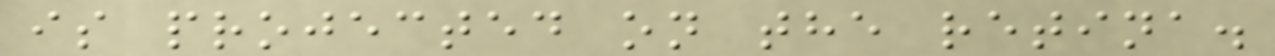is projected on the retina.
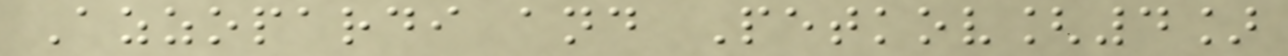Azzopardi and Petkov[4]
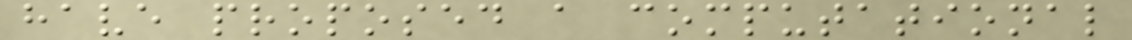have proposed a computational
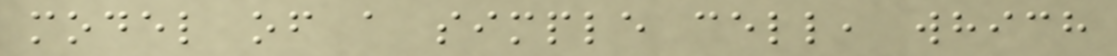model of a simple cell, which
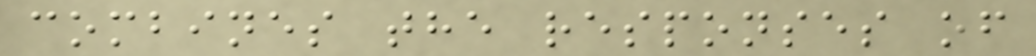combines the responses of
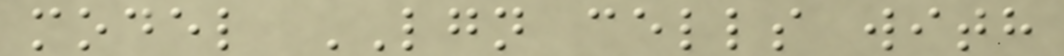model LGN cells with
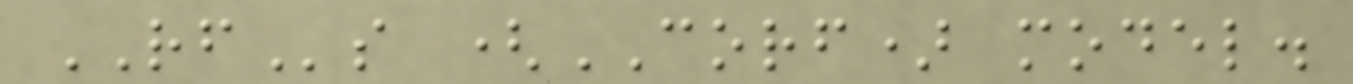RFs (CORF) model.
